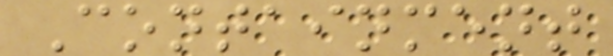Containment
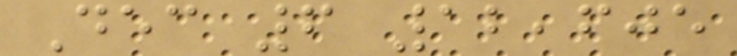Dec 6 12,605
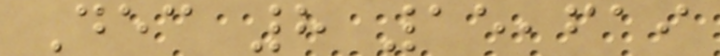Dec 8 15,619
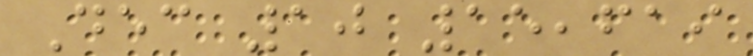Dec 10 15,619
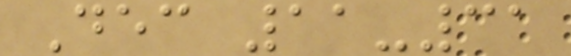Dec 11-31
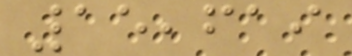15,619
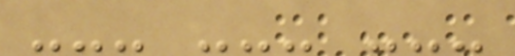--- --- ---
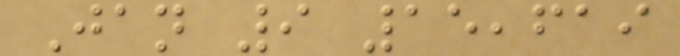Jan 9 15,619
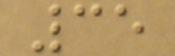35
